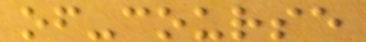of-course
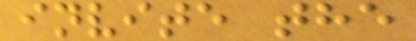invite the
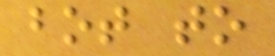bot to
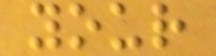your
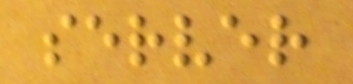server
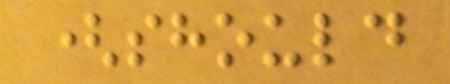(should
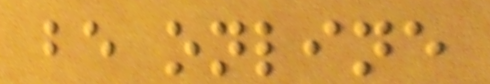be online
